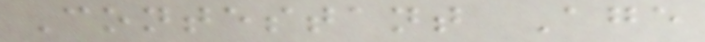Contestant Age
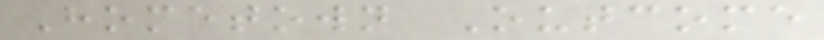Hometown Outcome
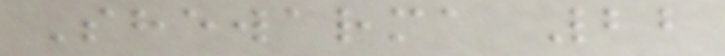Shewarma 22
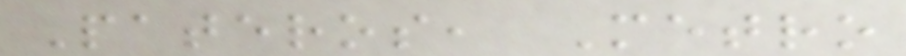Pateros, Metro
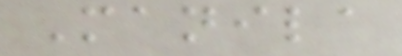Manila
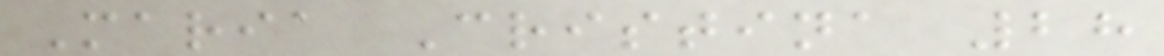Maria Cristina 28
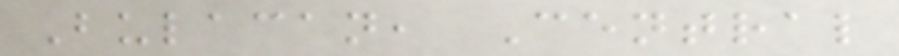Bulacan, Central
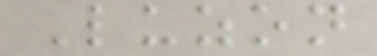Luzon
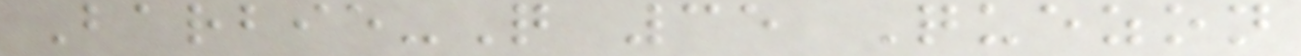Barbie-Q 35 Quezon
